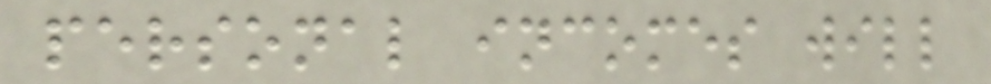personal incomes will
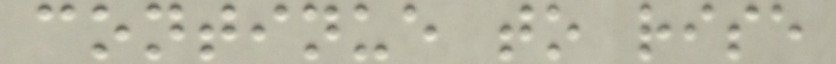continue to rise
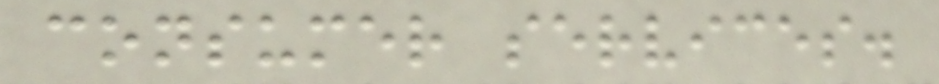consumer services.
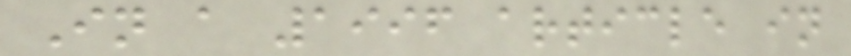In a 1996 article in
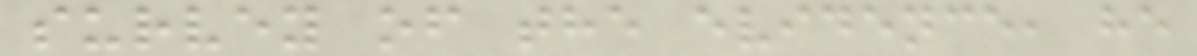survey of the evidence, he
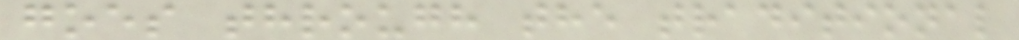goes through the traditional
